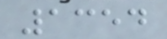1354
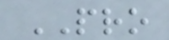PRO
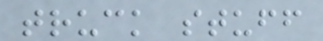truck stuff
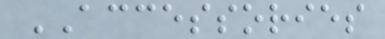ACCESSORIES
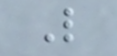L
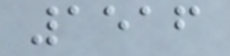1516
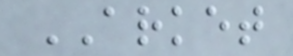ARKET
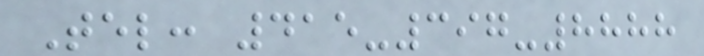Tel: 415-397-8888
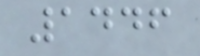1446
